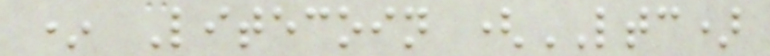* Litecoin (LTC)
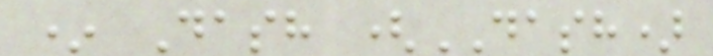* Dash (DASH)
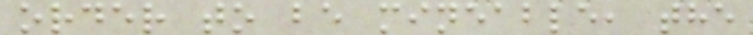order to be mineable, the
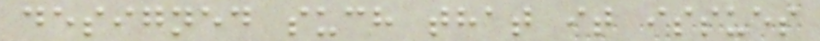designed such that it issues
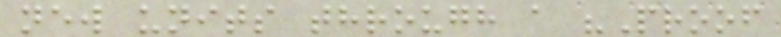new units through a "Proof
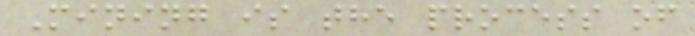Mining is the process of
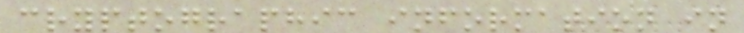cryptographic information in
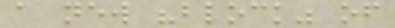a new "block" of
